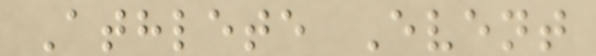Athlete Event
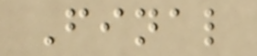Final
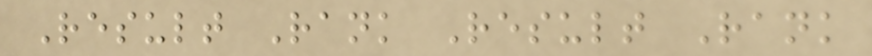Result Rank Result Rank
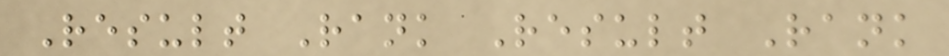Result Rank Result Rank
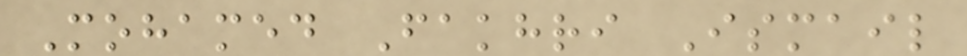Mohamed Fakhri Ismail
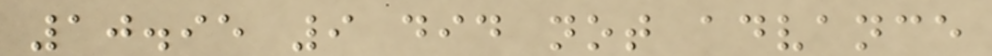10.95 9 did not advance
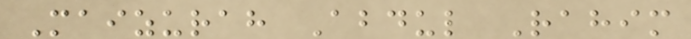Maizurah Abdul Rahim
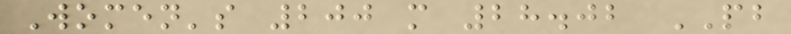Women's 200 m 28.02 PB
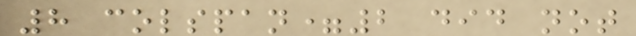8 colspan=2 did not
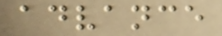advance
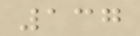137
